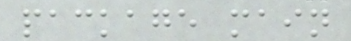package main
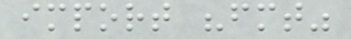import "fmt"
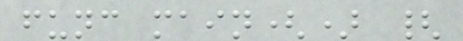func main() {
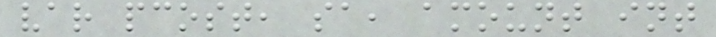var pcost, sa, amount int
